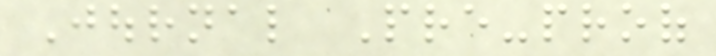Journal Pre-proof
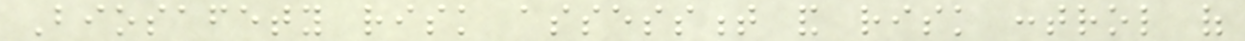Biosafety risk assessment and risk control of
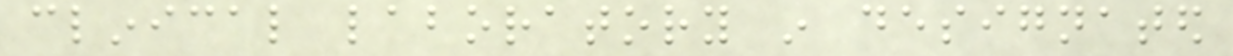clinical laboratory in designated
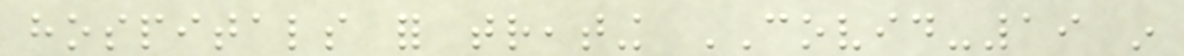hospitals for treating COVID-19 in
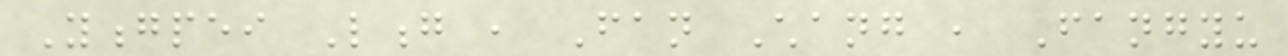Yongpei Long , Fan Chang , Fangyu
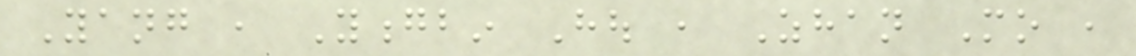Yang , Yongbin Hou , Zhan Mo ,
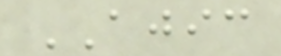AJIC
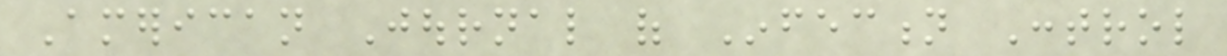American Journal of Infection Control
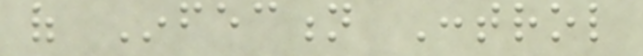of Infection Control
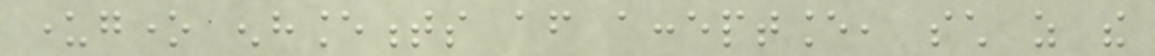undergone enhancements after acceptance, such as the
